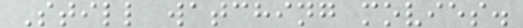Still watching movies.
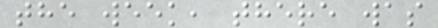the week, there was
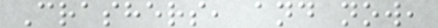Crashers, and now,
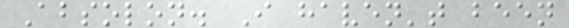Absolon. I haven't been
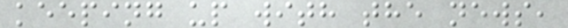keeping up with the news,
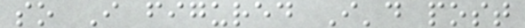so I figured I'd post
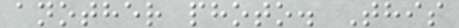another photo. This
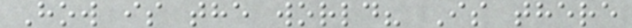How is the world? Is there
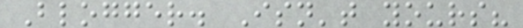Blogger. Isn't yours?
